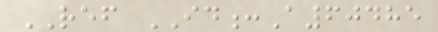REF ID:A60485
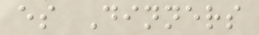es Dinners
